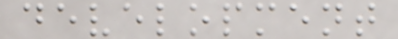development
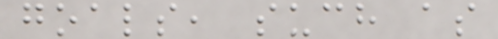goals, such as
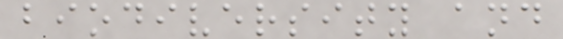biodiversity and
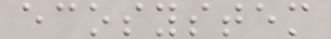ecosystem
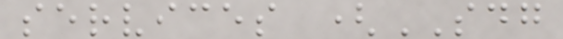services (SDG
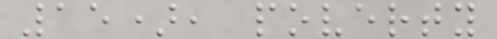15), poverty
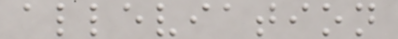alleviation
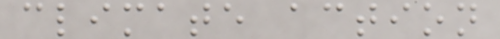climate action
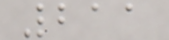211
